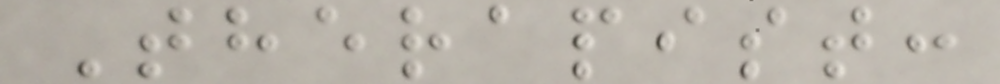Therapist:
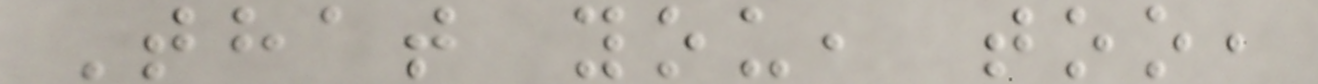That you, too,
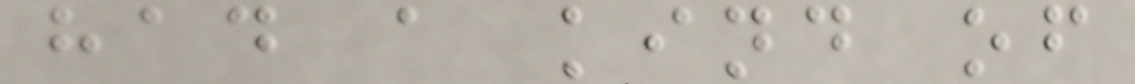had a kind of
